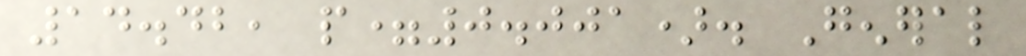14.42, p=0.001). General
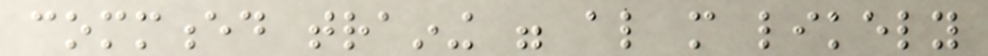commenced training were also more likely
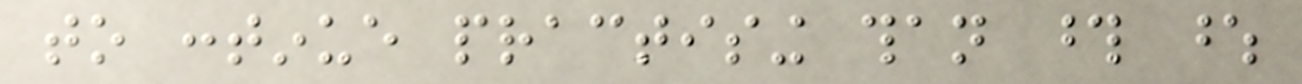to continue practising than those whose
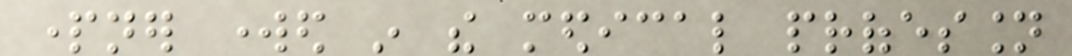partner worked in the medical profession
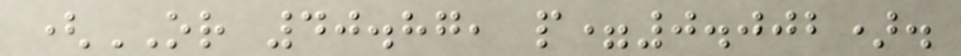(OR 40.87, p=0.002).
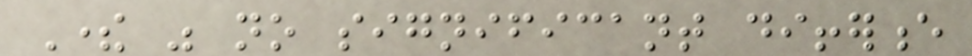There was no significant difference
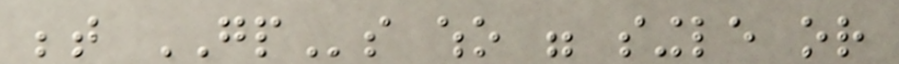between GPs who were single or
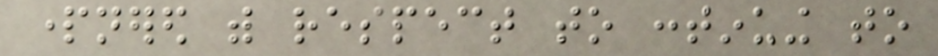partnered with respect to continuing to
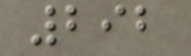292
